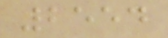2554
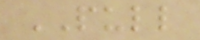PULL
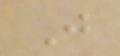J
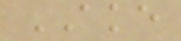AKE
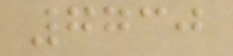7730
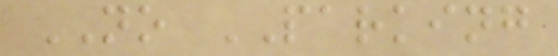NO PARKING
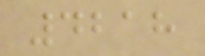4218
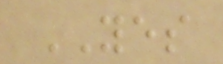YES
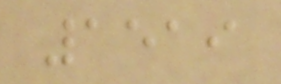1519
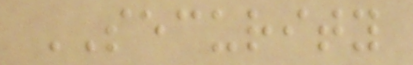SECURITY
